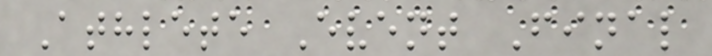Athlete Event Final
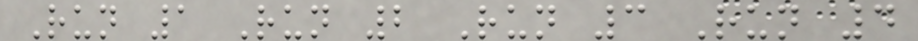Run 1 Run 2 Run 3 Run 4
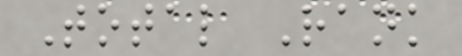Total Rank
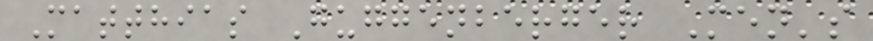Matthias Guggenberger Men's
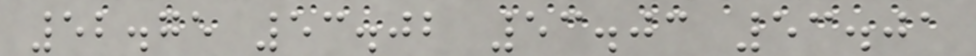52.75 53.02 53.03 53.01
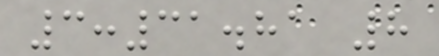3:31.81 8
